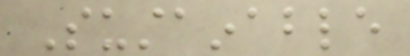Sustainable
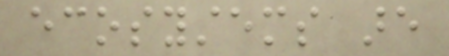ecosystems are
